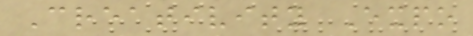Creativity Expo
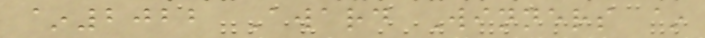~2022 Award Winners ~
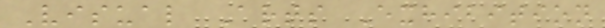Visual Arts Exhibition
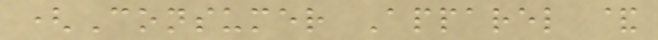(Consumer Apparel &
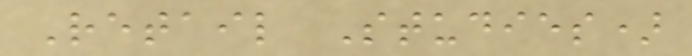Retail Studies)
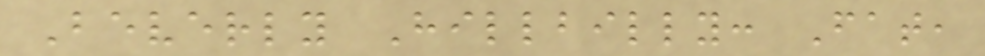Beverly Hillbilly: Fat,
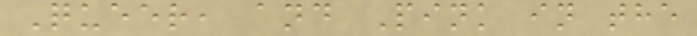Queer, and Pink in the
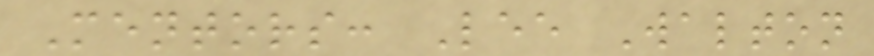Mentors: Lee Walton
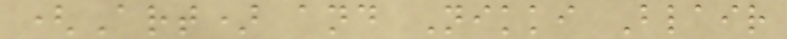(Art) and Nikki Blair
